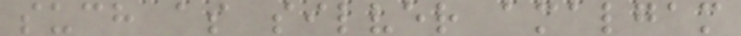such as silver amalgam
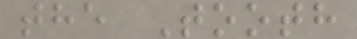the Tooth
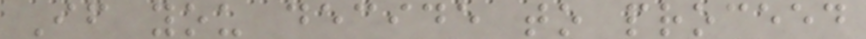If you decide to proceed
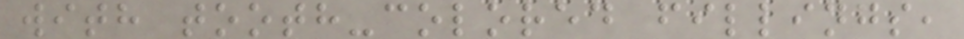with tooth-colored fillings,
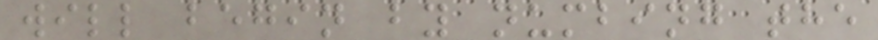will begin by numbing the
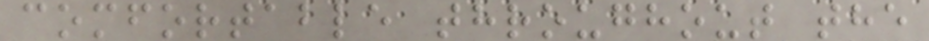comfortable throughout the
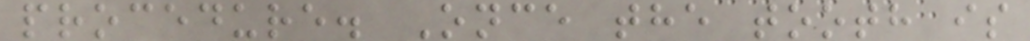procedure. Once the tooth is
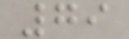79
